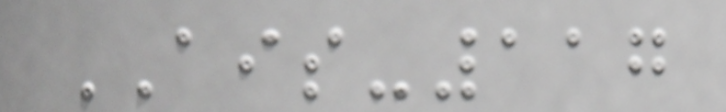AIS-117
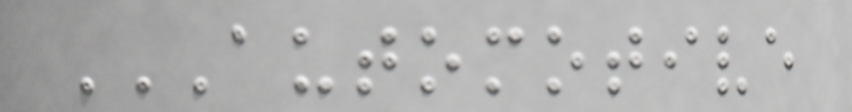AUTOMOTIVE
